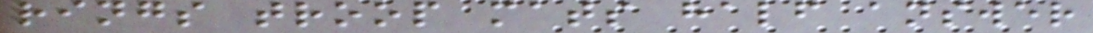rings troop mats half answer
